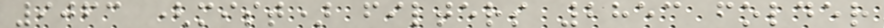9063 (mist) filters 2853 folder
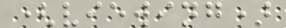(viewing)
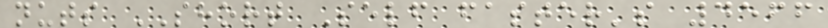nuts SHORT Self faster's 4566
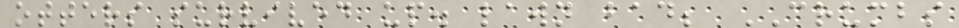otters survived up. lawn bad; CRUMBS
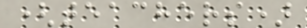(teachers)
